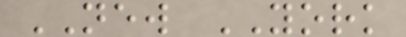NEW YORK
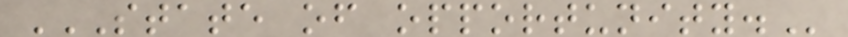STATE OF OPPORTUNITY.
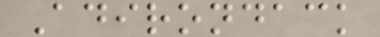Adirondack
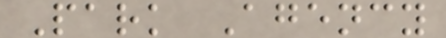Park Agency
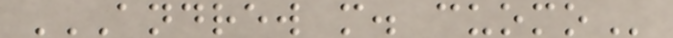ANDREW M. CUOMO
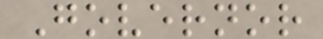Governor
